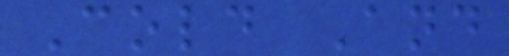Cold And
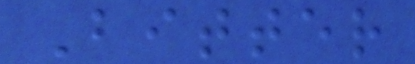Bitter
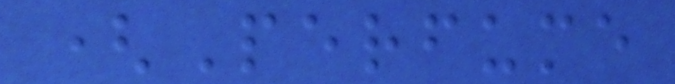(Perfume
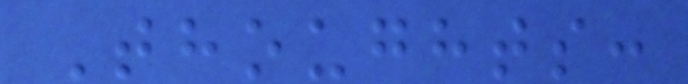Thoughts:
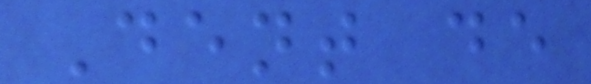Dent de
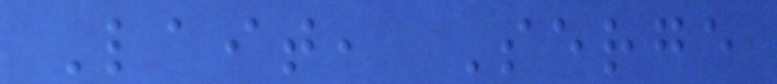Lait, Serge
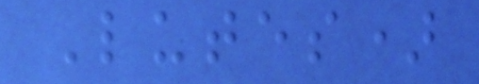Lutes)
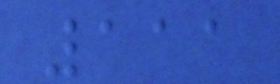111
